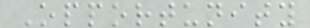Opportunity
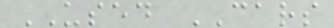USED CARS
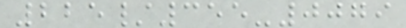225/355-0079
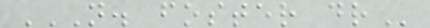N. FOSTER DR
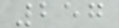257
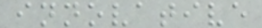innovative
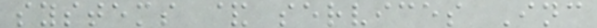systems & services Inc
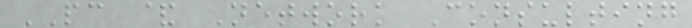PC & Network Consulting
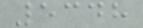5348
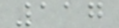117
